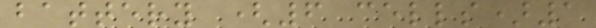battery (6 cells)1
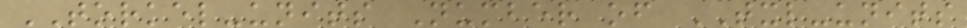TORKEL-units Number of TXL-units
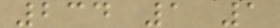234 1 1
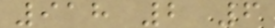918 2 6
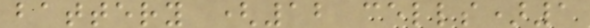battery (12 cells)1
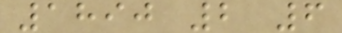1890 2 6
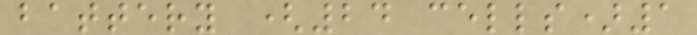battery (24 cells)1
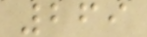269
